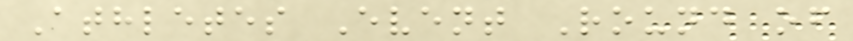Athletes Event Round of
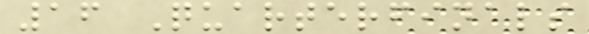16 Quarterfinals
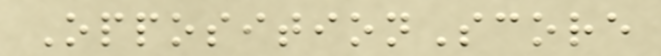OppositionScore
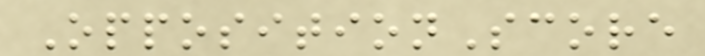OppositionScore
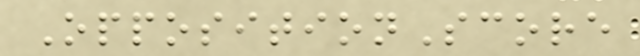OppositionScore
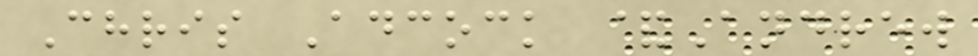Chris Adcock &Andrew
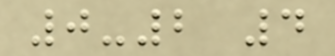0-2 4
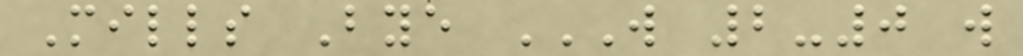Mills Bye W 2-0 W
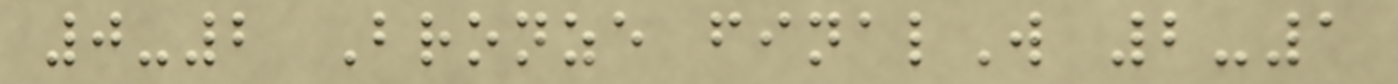0-2 Bronze finalW 2-1
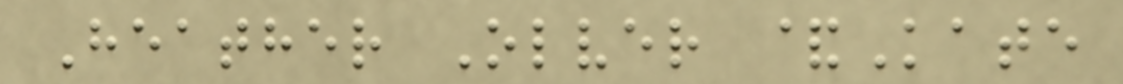Heather Olver &Kate
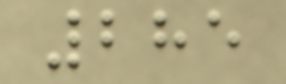285
